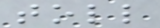toll
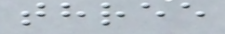three
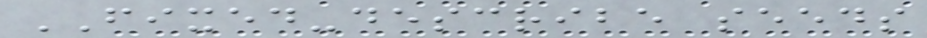FIXED-describe seeds
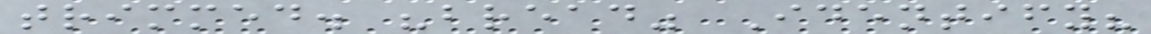trimmed. "bread" Identify?
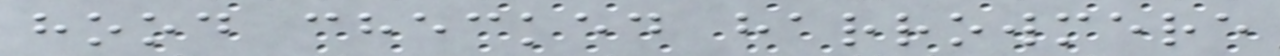hood checked harrowmere
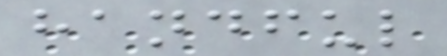handful
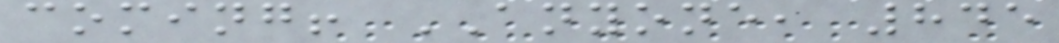coming! ANYONE, 845
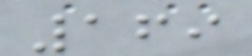169
